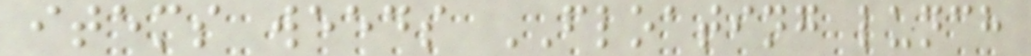items weeds FLOATING lunch
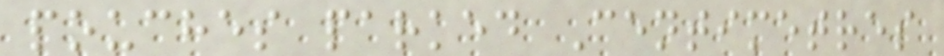pouches parked Centimetres
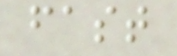fast
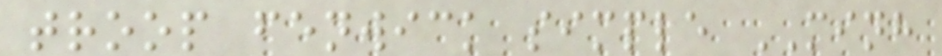troop fenwick simple MINH
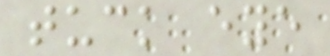tuck eye
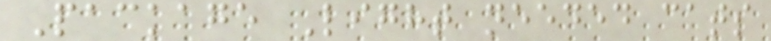Package Light needed cats
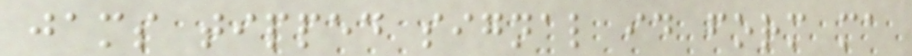jams tipped signal id form ma
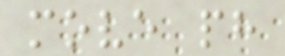move ph
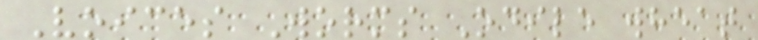Voices Worms Odile wheat
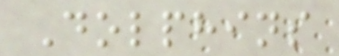Dolphins
